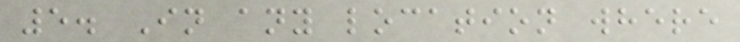5. In any location where
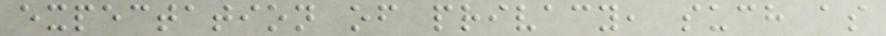expectation of privacy, such as
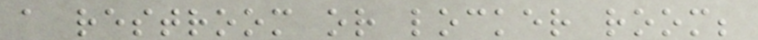a restroom or locker room;
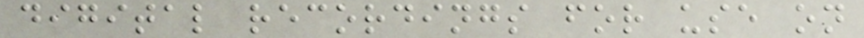digital recordings for use on
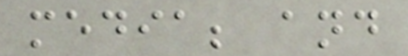media; and
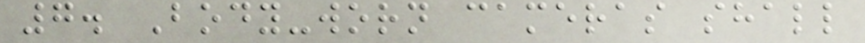7. Body-worn cameras shall
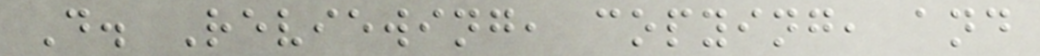D. Reviewing, copying, and
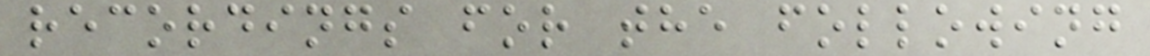recordings for the following
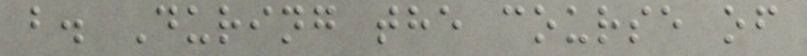b. During the course of
